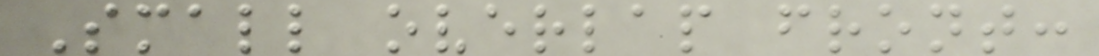Small overlap front:
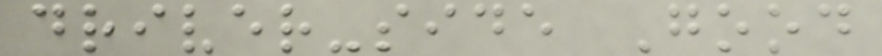driver-side Good
